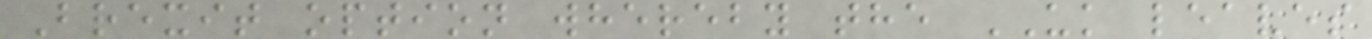Brexit option whereby the UK leaves
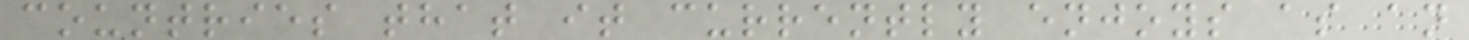countries that it currently enjoys as an
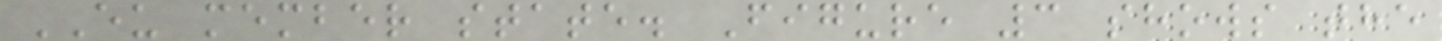EU member state. Figure 3 shows the
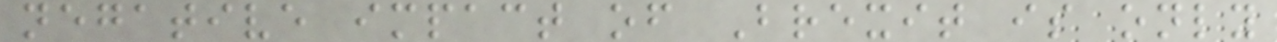negative impact of Brexit is only
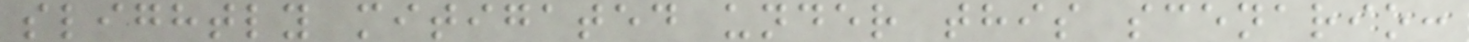slightly mitigated under this scenario:
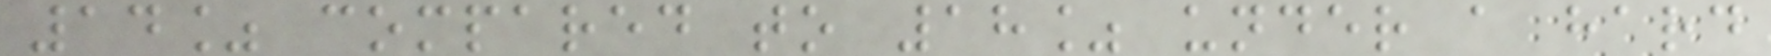14% compared to 18% under a hard
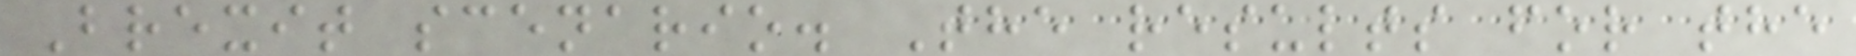Brexit scenario. The results for the
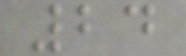24
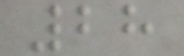28
